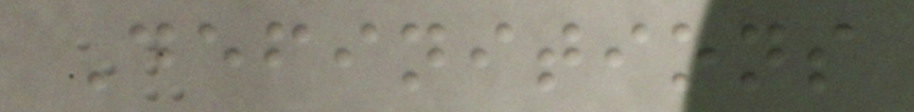Definitions
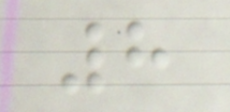8
